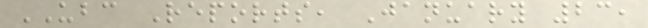UBC Reports, January 23,
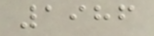1986
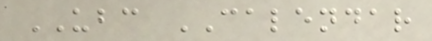UBC CALENDAR
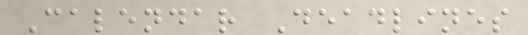Calendar Deadlines
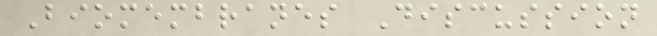Biomembranes Discussion
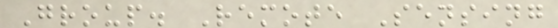Group. Remote Sensing
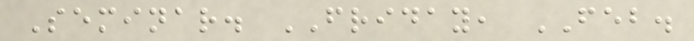Seminar. FRIDAY, FEB.
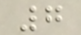7
